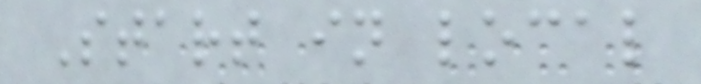Start in local
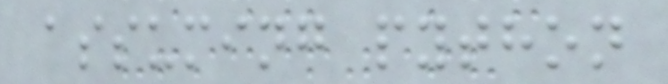assuming python
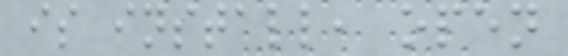is install, open
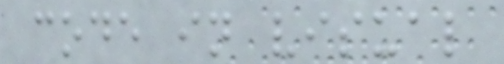code in visual
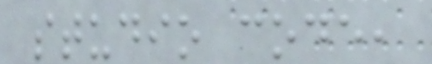studio code,
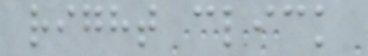right click
